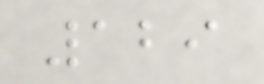129
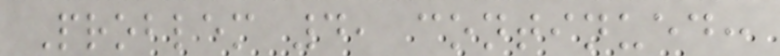Problem 4, continued:
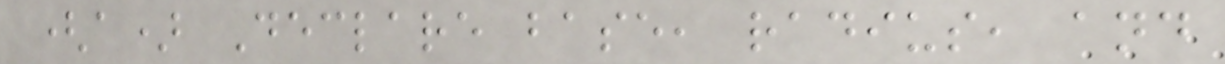(a) Declare base, radius, and
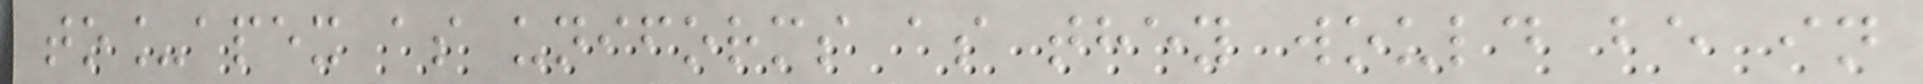to_apex as uniforms as they would be in
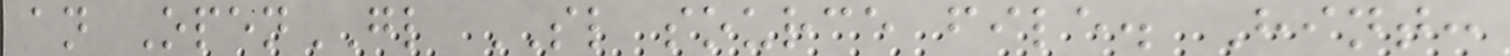an OpenGL SL source file. Hint:
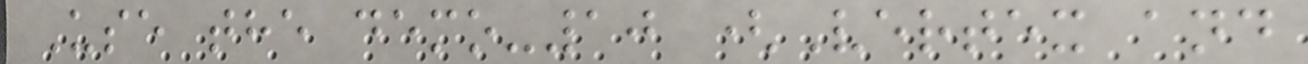Use the demo-10 (Vertex and
